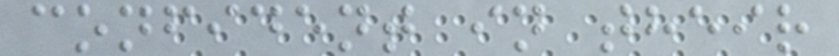confident in their
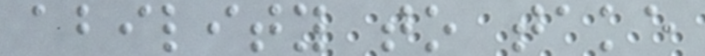ability to take
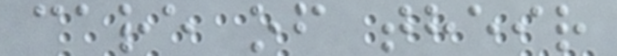care of their
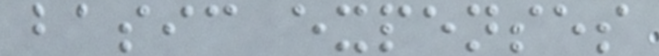basic expenses
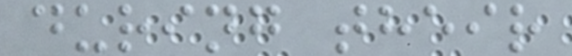during their
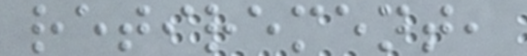retirement,
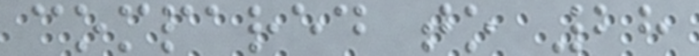compared to 28
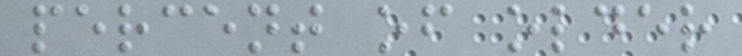percent of older
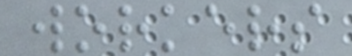workers
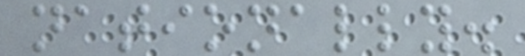nationally.
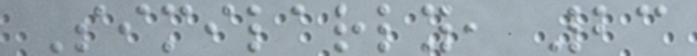Similarly, 23
